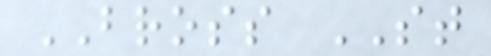BROSS ST
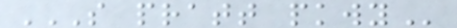S PRATT PKWY
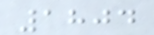1804
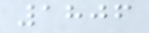1806
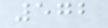572
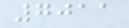7011
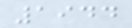1944
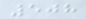508
